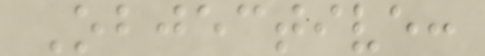Objective:
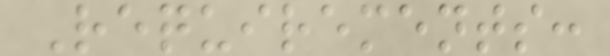Requirements:
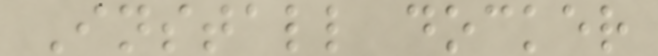Install docker
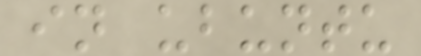in ubuntu
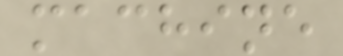machine
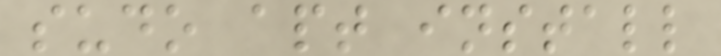sudo apt install
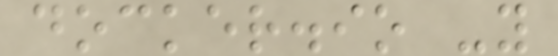docker.io -y
